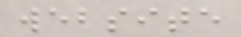website
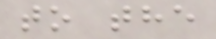to the
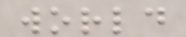world
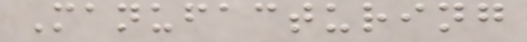Manufacturing
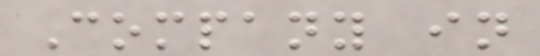Company in
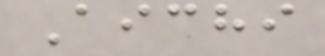Aichi
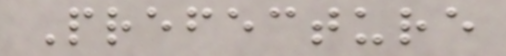Prefecture
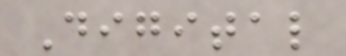Digital
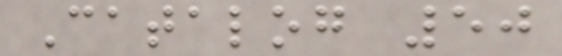Catalog 50
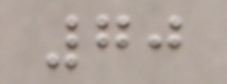70
